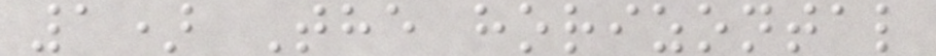1) The horizontal
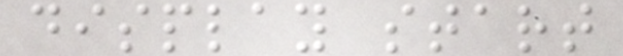display start
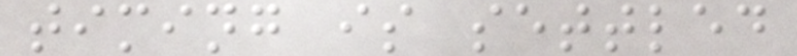timing is settled
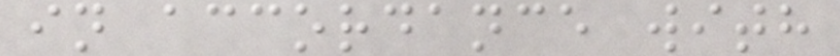in accordance with
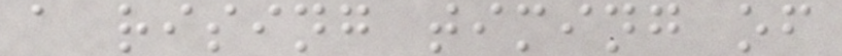a rising timing of
